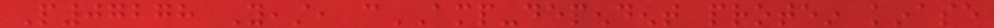P07278 Yeast, cAMP-dependent protein kinase
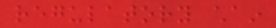regulatory chain
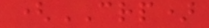(CRP)
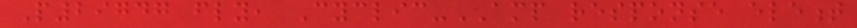P29747 fly, Cyclic-AMP response element
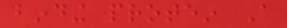binding protein A
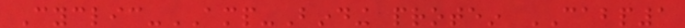Cyclic-AMP-Binding protein CABP1
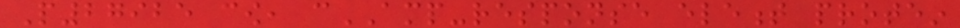P27925 cow, cAMP-response element protein
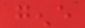gene
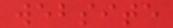website
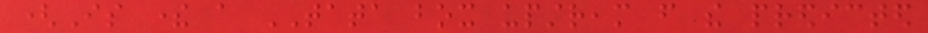(Is there a TATA box upstream from the predicted
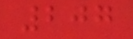207
